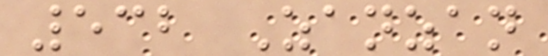532 Zanzan
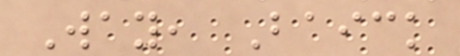Way, Baick
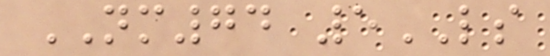NM74 5LS
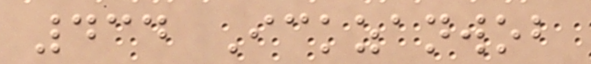434 Ickzanwob
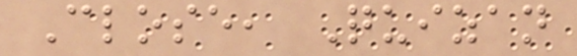Close, Quizan
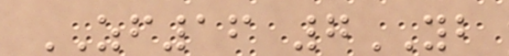ZF16 7YB
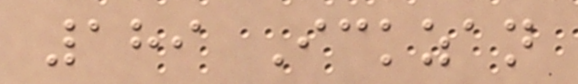189 Ickzan
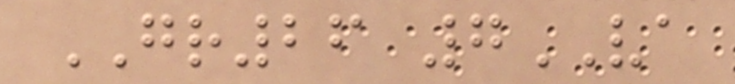GR26 7VA
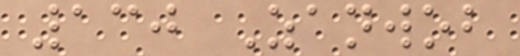130 Zanwob
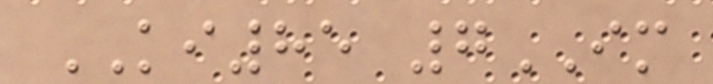KI85 7IM
